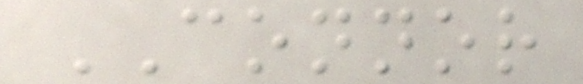CONNOR
